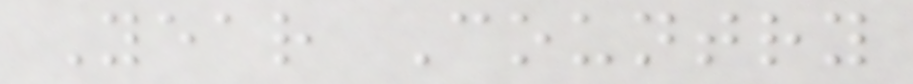Year Country
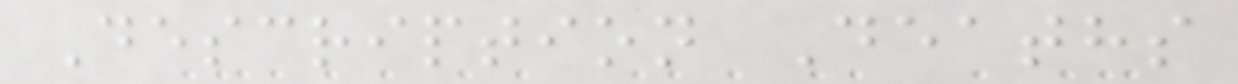Description Deaths
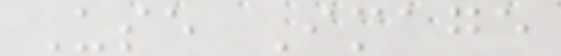Use Image
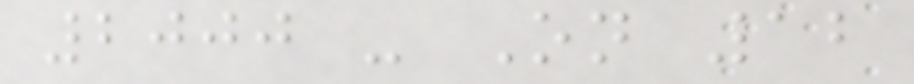2000 - On 12
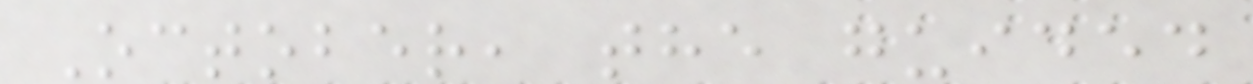October, the guided
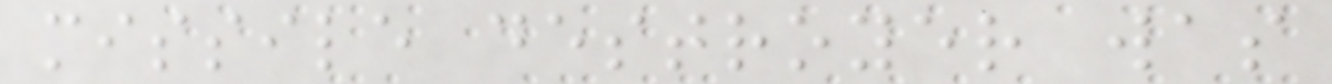missile destroyer was
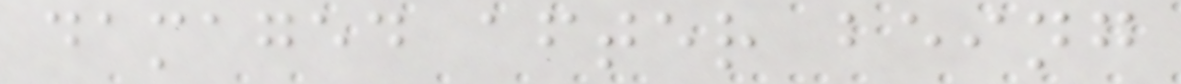damaged after being
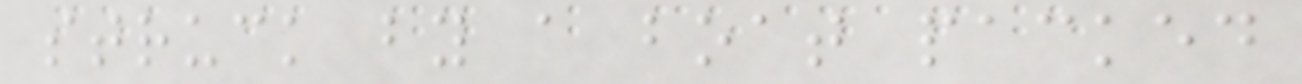struck by a boat packed
